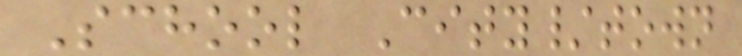School City/town
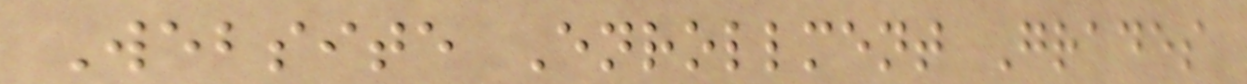Website Enrollment Grades
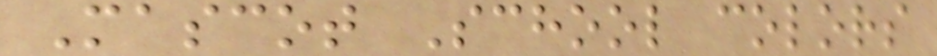Mascot School colors
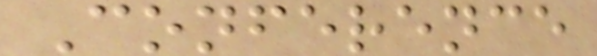Conference
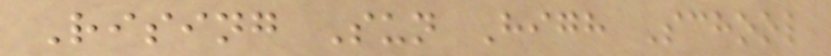Rising Sun High School
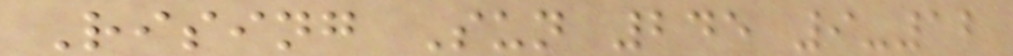Rising Sun 245 9-12
